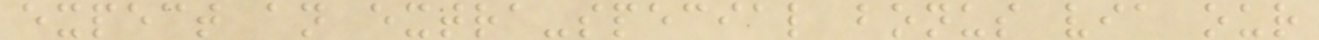expect an extra-special bonus via our
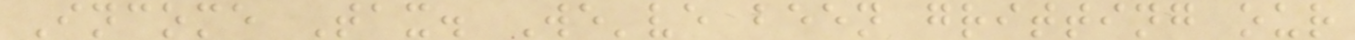Income Tax. We've been gritting our
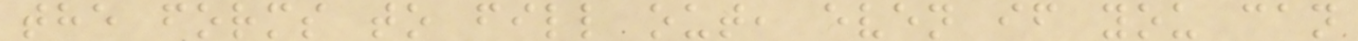the forms to fill out, even if you can
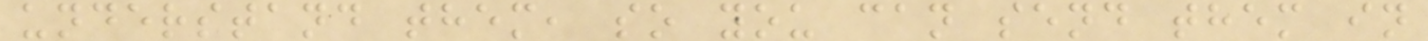understand them, so you can send them in
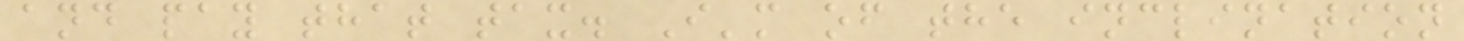and pay that tax. I'm of the inclination
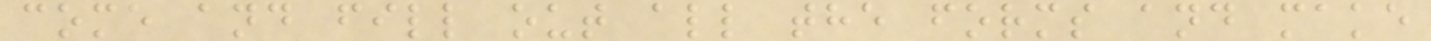come and fill out all the forms and make
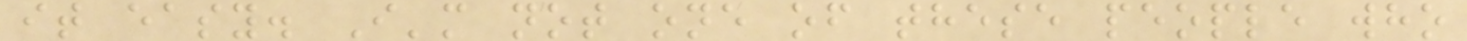it easy. I'm not one of these people who
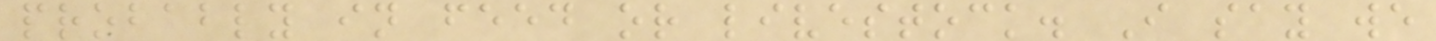probably in feed or livestock. I say we
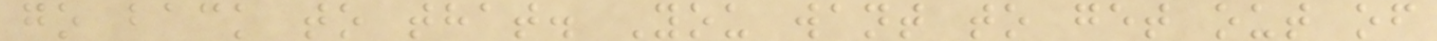go back to that. You want to get out of
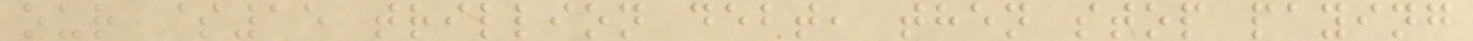our $15 trillion debt, then stop paying
